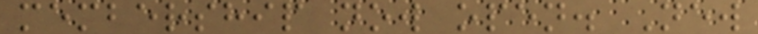membership now open. New
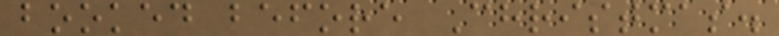booked before Christmas.
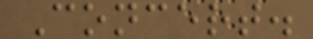Concert.
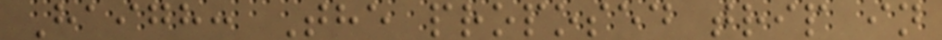Haigh: The proposed trip in
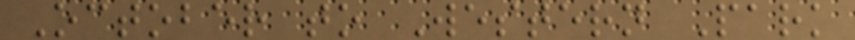October to Western Park
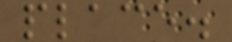place.
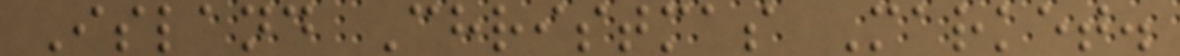Island Christmas Market.
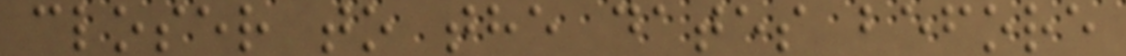closer to the dates before
